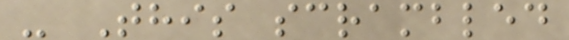- This scrambled
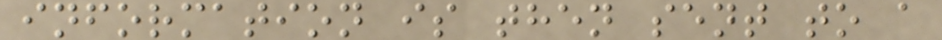information is then sent to a
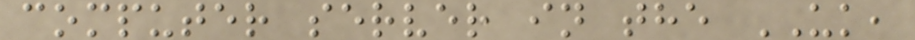computer server in the UK,
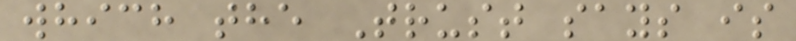which the Trust says is
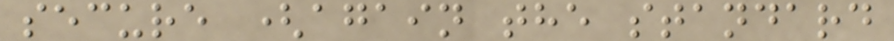secure (again the standard
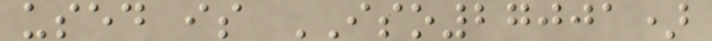used is ISO27001)
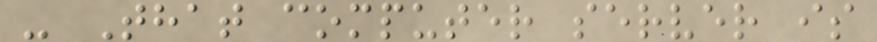- That computer server is
